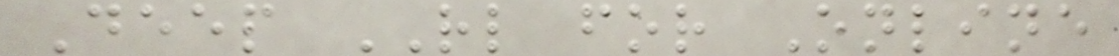Deep RL for Online
